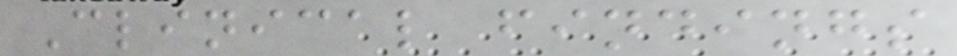Clinical findings
